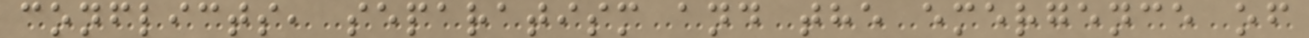conflicts, separatism and the emergence of
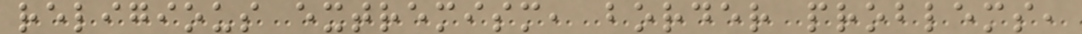religious extremism, border problems,
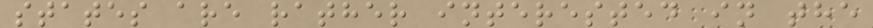states are rather interested in the
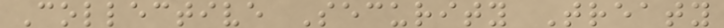Collective Security Treaty
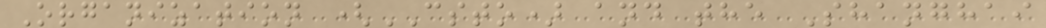Organization (CSTO) and the Shanghai
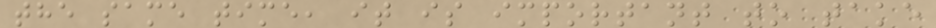the same time, it is important to take
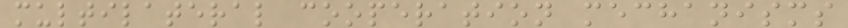multilateral cooperation mechanisms
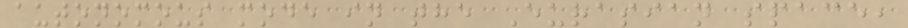autonomous mode in the Eurasian space,
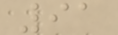91
